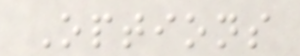Options
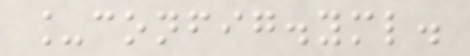_config.yml.
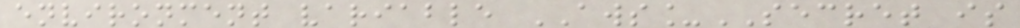environment variable AWS_SECRET is
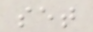set
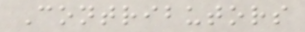Contributors
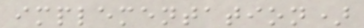implementation)
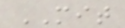MIT
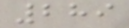289
